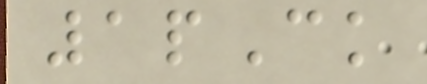1pCk
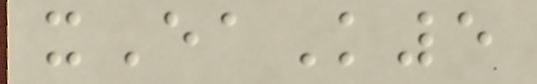xEaK5
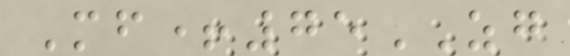Mf+75ZG
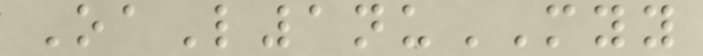OaL1nuMYY
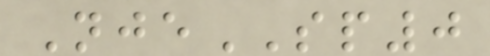NjeSP0
